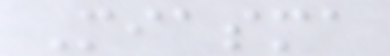Miasma
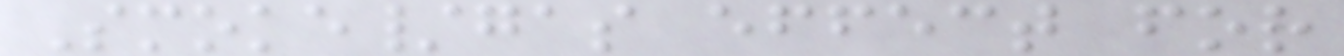Smoke/gas effect for
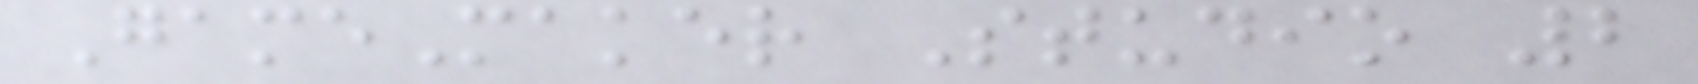GameMaker Studio 2
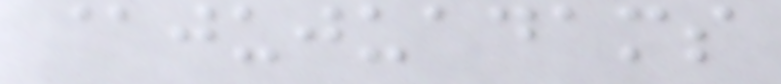@jujuadams
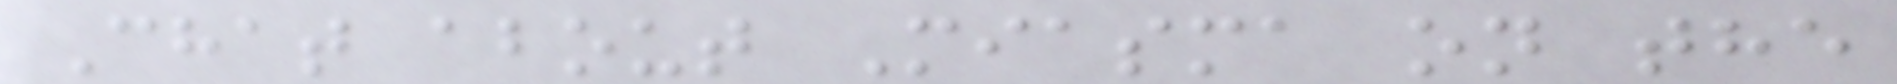Chat about Miasma on the
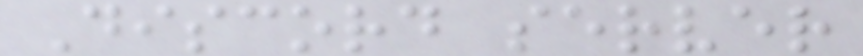Discord server
